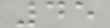45
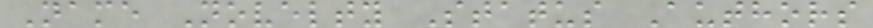Name Novelty Status Authors
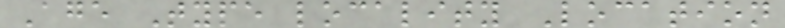Age Type locality Location
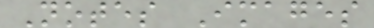Notes Images
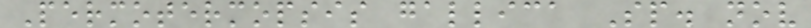Permotermopsis gallica Sp. nov
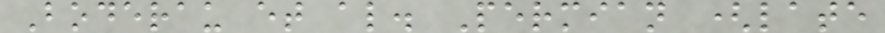Boderau et al. Permian (late
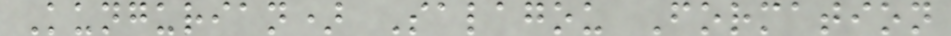Kungurian) Salagou Formation
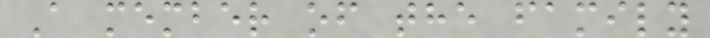A member of the family
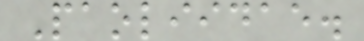Paoliidae.
